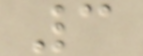3
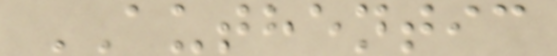AUTHENTIC
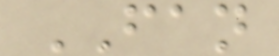FAN
